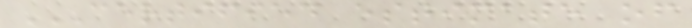CERTIFIED ESTIMATE OF
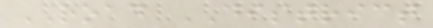ROAD DISTRICT
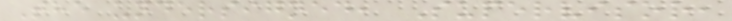The undersigned, Supervisor,
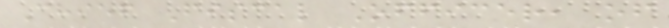Chief Fiscal Officer, of
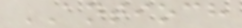ANTIOCH
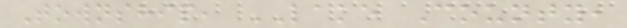Township, LAKE County,
